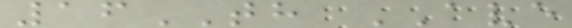16TH AVE
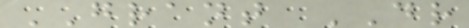GRANT DR
